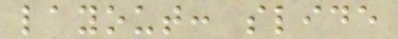layout: slide
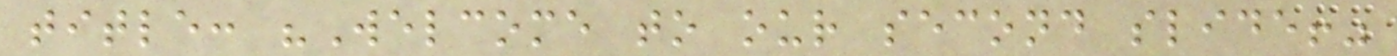title: "Welcome to our second slide!"
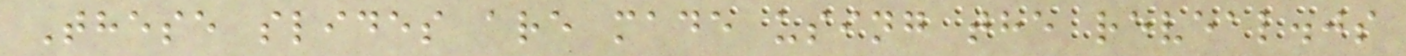These slides are made using the reveal.js
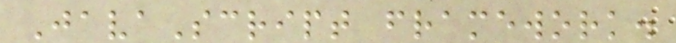JavaScript framework.
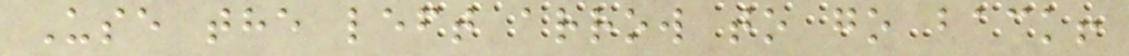Use the left arrow to go back!
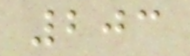203
